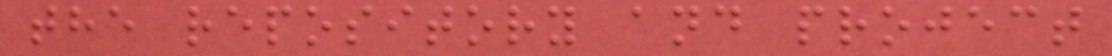the repository and project
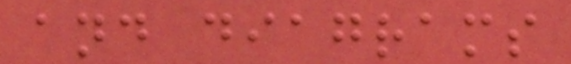and diagrams
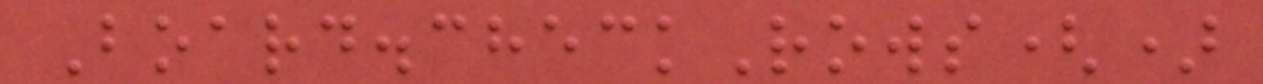Board.checkRows()
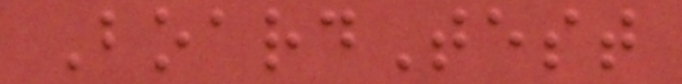BoardTest
